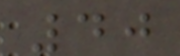40
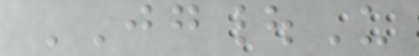JG|U
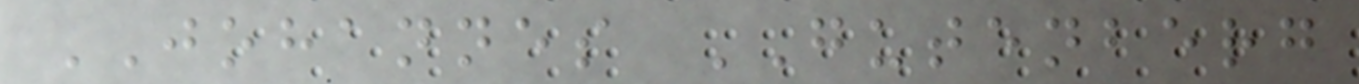JOHANNES GUTENBERG
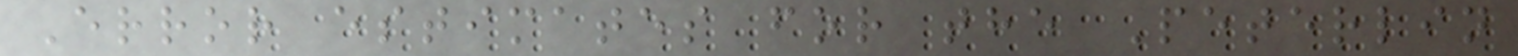Error estimates for the Peterlin
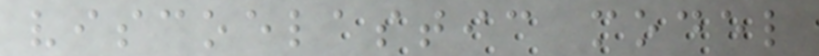viscoelastic model
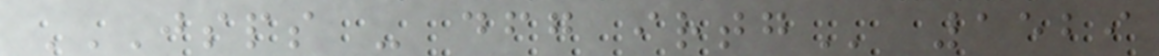JSPS - DFG IRTG 1529
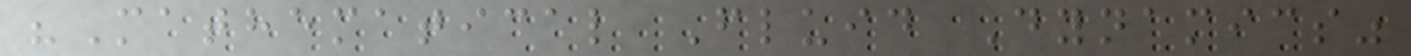"Mathematical Fluid Dynamics"
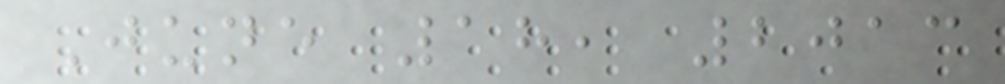June 18, 2013
